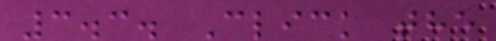3.3. Click the
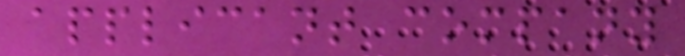applicant company
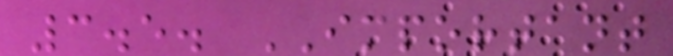3.5. IMPORTANT
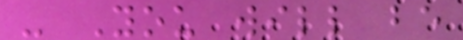- You will be
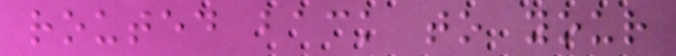routed back to your
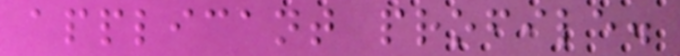applicant profile.
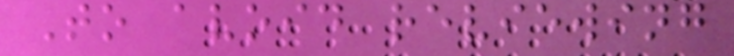To avoid reviewing
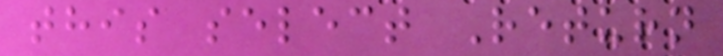this select Return
